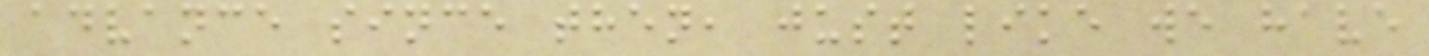advance since then, just like we have
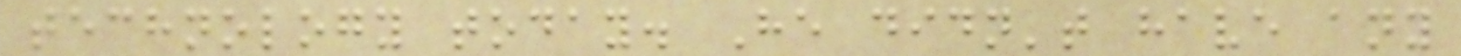technology today. He didn't have any
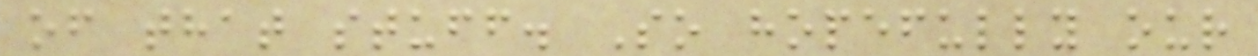of that stuff. So hopefully our
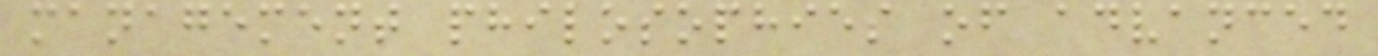management philosophies of advanced
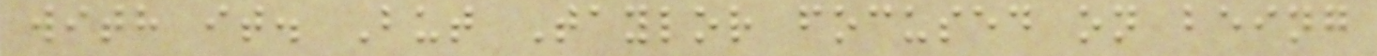with it. But Taylor focused on being
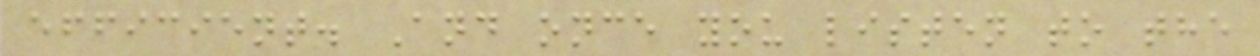efficient. And once you listen to the
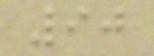90
